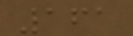161
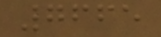7665
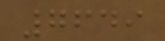7649
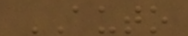AUTO
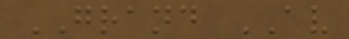GRAND AV
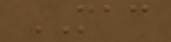MAC
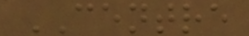CENTRE
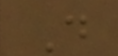D
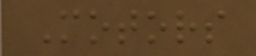Motors
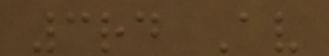3rd Av
